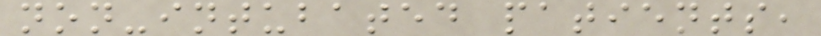non-intubated patients,
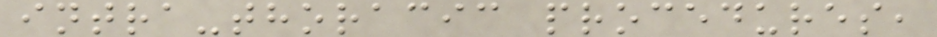intra-thoracic procedures,
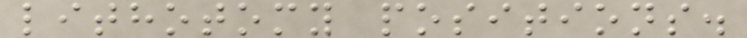lithotomy positions.
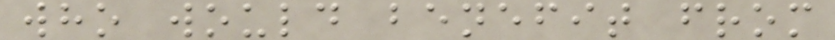who would benefit from
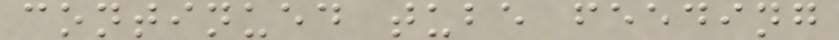continued tube feeding
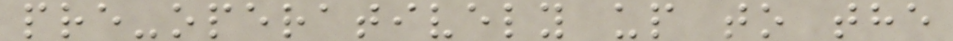pre-operatively up to the
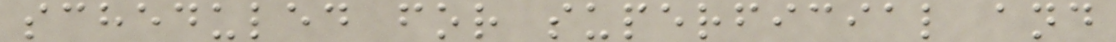scheduled for superficial and
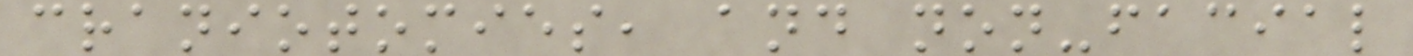craniotomies, and non-facial
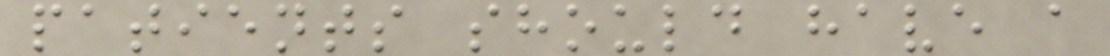patients should have a
